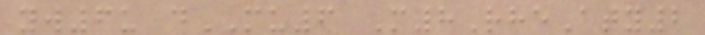yw6u dMU6 M8RheAty2
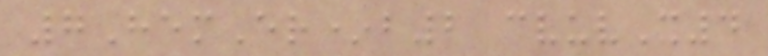7HemEr*b2 cvuvX4
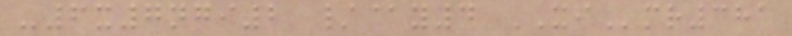-6x7ngi2 /@y4 XImr381
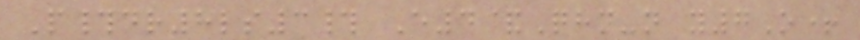P#dr8ls3# E4&Qhn-n y7O+
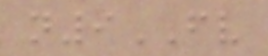n9FV
